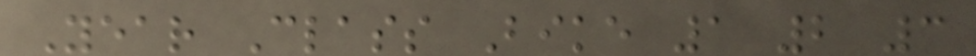Year Class Bike 1 2 3
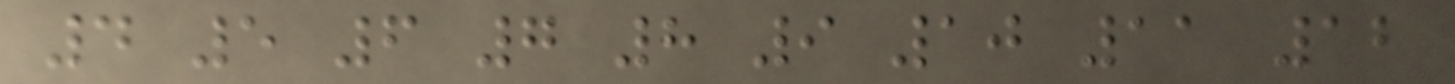4 5 6 7 8 9 10 11 12
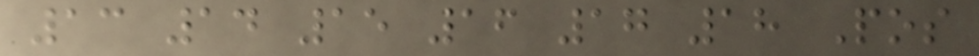13 14 15 16 17 18 Pos
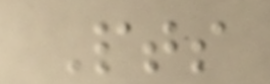Pts
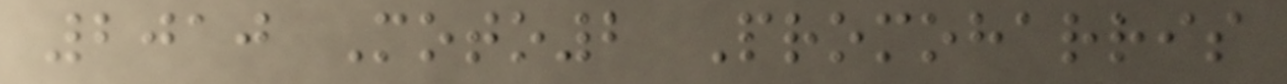2010 Moto2 Promoharris
